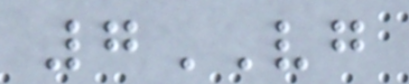7VG
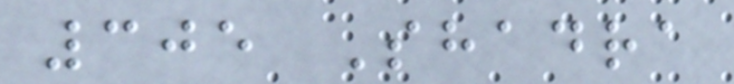305 Shadra
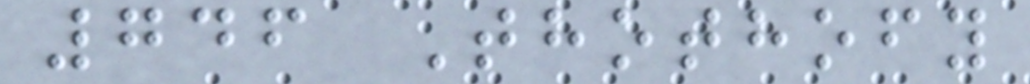746 Thothofy
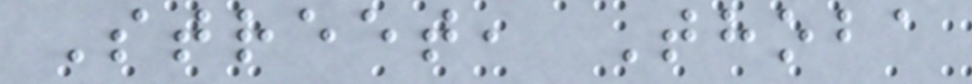Street, Thoba
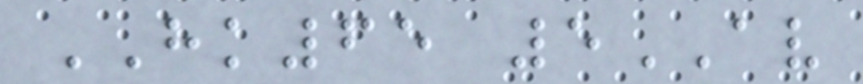HK65 5AV
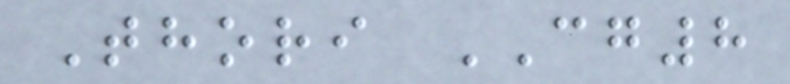Thori CG8
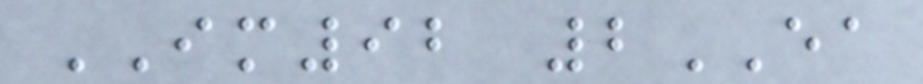IM92 2EA
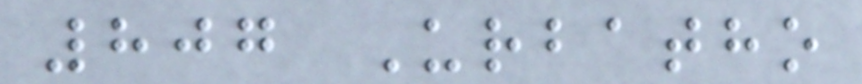807 Urbatho
